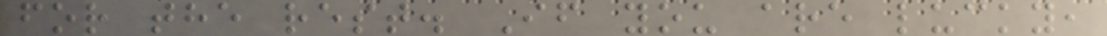for the rest. If you are lucky,
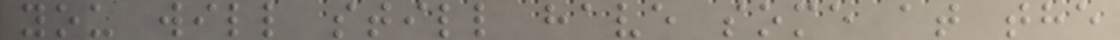you will still have some at the
